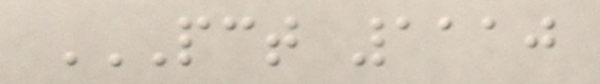PCT 1110
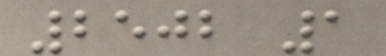2502 1
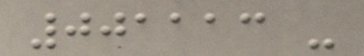001113 -
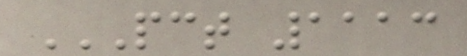PCT 1113
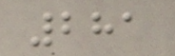281
